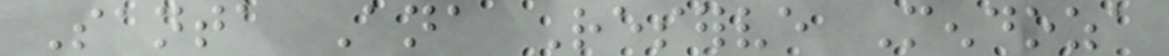Santa Ana Reserve Mendoza
